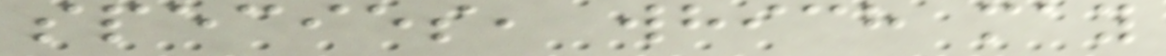species, which may
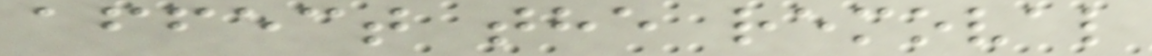affect the removal
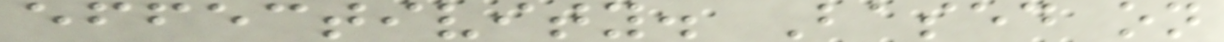effectivity. Based on
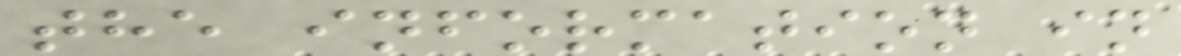the information in
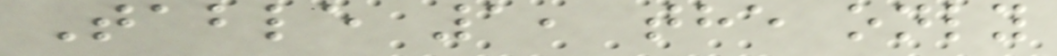Table 1, the only
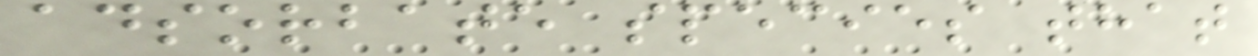adsorbate species that
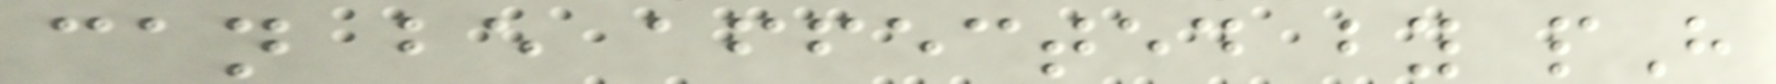can be affected by pH
